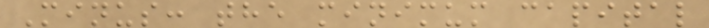Minus: the minimum capital
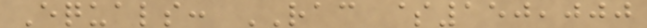Equals: RAC $150,000
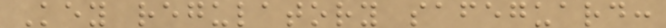Key regulatory safeguard:
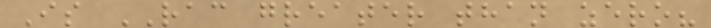Is RAC greater than zero?
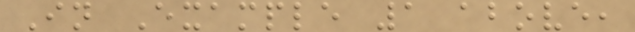In Example 1 above,
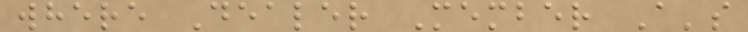where Dealer Member A's
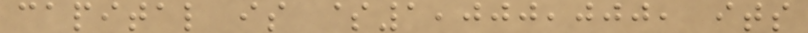capital is $1,000,000, its
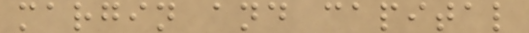margin and capital
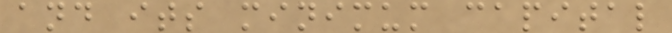and its minimum capital
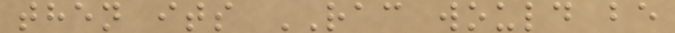then its RAC would be
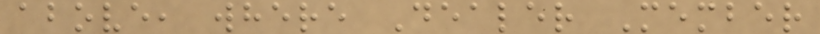above, where Dealer Member
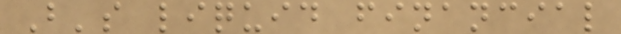B's liquid financial
